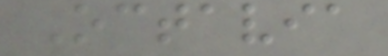Octavia
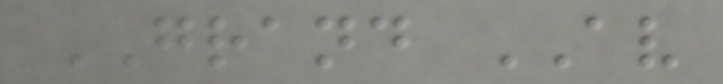GRAND AV
